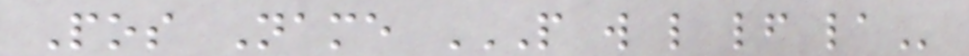Pos Name P W L LF LA
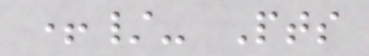+/- Pts
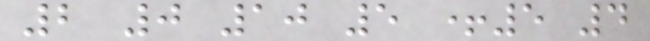2 0 10 5 +5 4
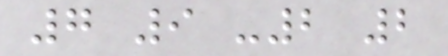7 9 -2 2
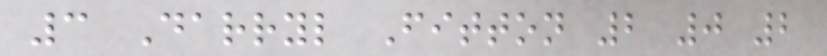3 Darryl Fitton 2 0 2
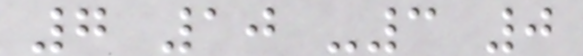7 10 -3 0
